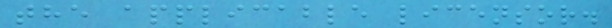the applicable licensor.
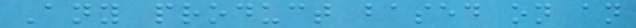Any product based on an
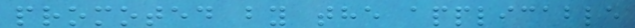promoted by the applicable
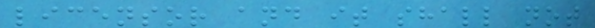licensor and it shall not
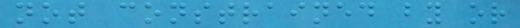not constrained by or
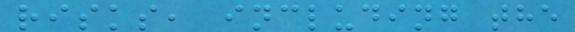risks, including the
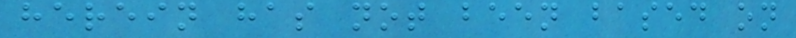herein has not been based on
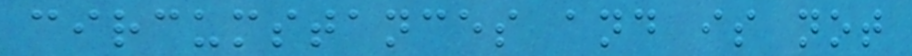circumstances and is not
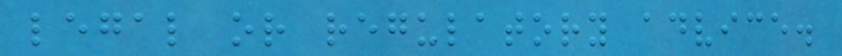legal or regulatory advice.
